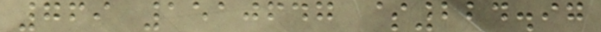769 1510647 $224.97
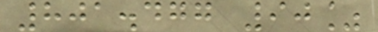801.477 90%
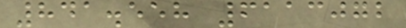841.558 6113072
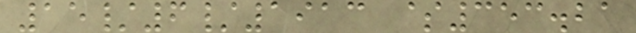15/6/1913 $353.21
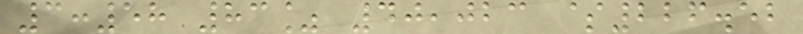3:58 83% 40,023 $226.52
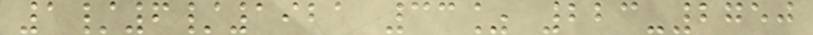1/6/1921 33% 223-2750
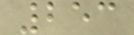253
